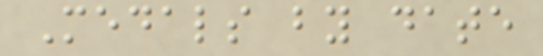Medals by date
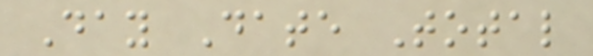Day Date Total
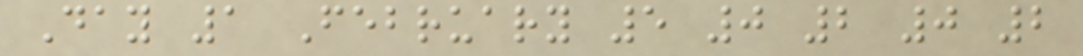Day 1 February 5 0 2 0 2
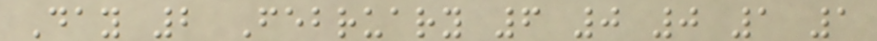Day 2 February 6 0 0 1 1
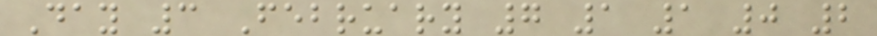Day 3 February 7 1 1 0 2
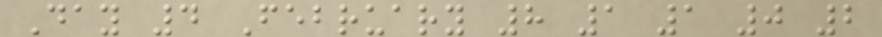Day 4 February 8 1 1 0 2
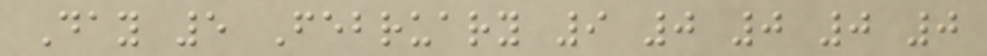Day 5 February 9 0 0 0 0
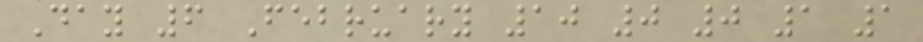Day 6 February 10 0 0 1 1
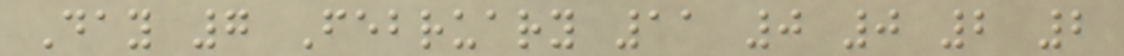Day 7 February 11 0 0 2 2
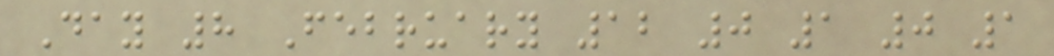Day 8 February 12 0 1 0 1
